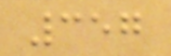357
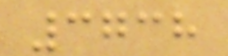3738
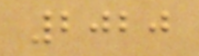2020
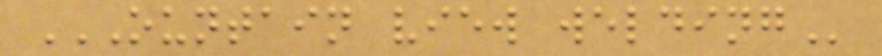OUNTAIN VIEW WELDING
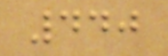440
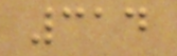314
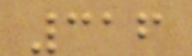316
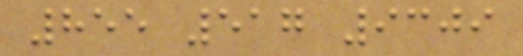855 517 9309
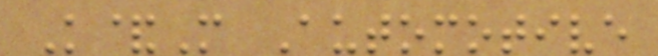K&M Automotive
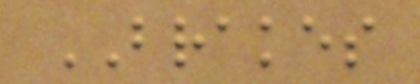BRAKES
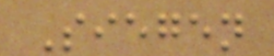Siegen
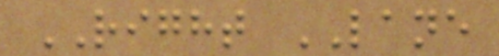RIGHT LANE
